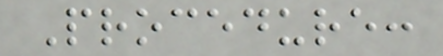Procedure:
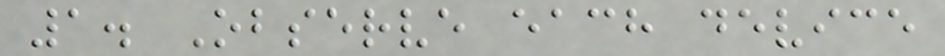1. Observe each device
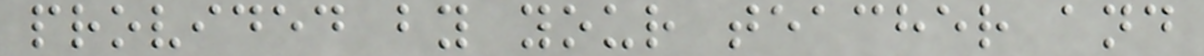provided by your teacher and
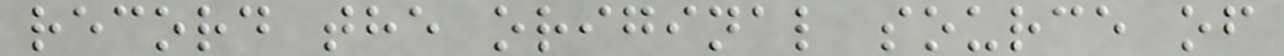record the original source of
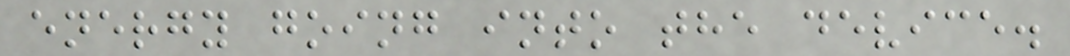energy going into the device.
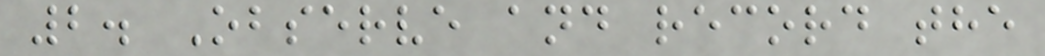2. Observe and record the
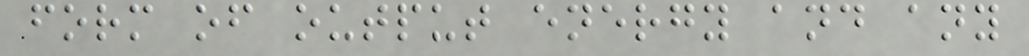form of output energy and any
